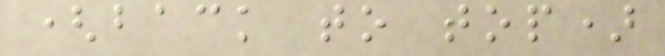(back to top)
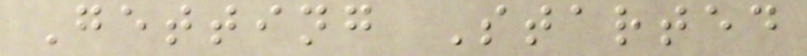Getting Started
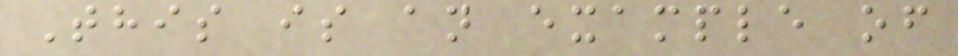This is an example of
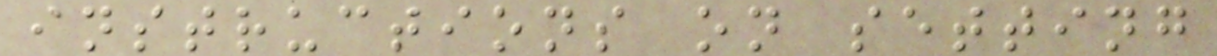instructions on setting
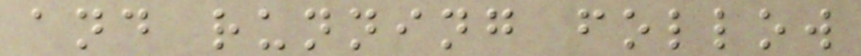and running follow
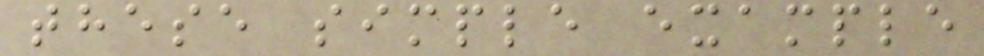these simple example
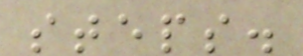steps.
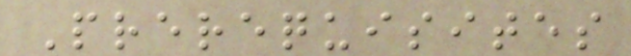Prerequisites
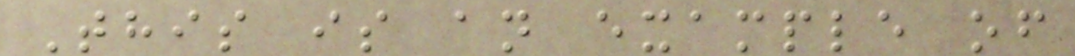This is an example of
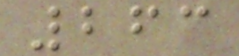263
